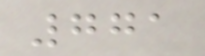771
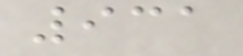931
